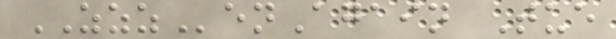ZZZenAgain Tue
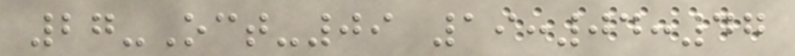27-Oct-09 19:04:47
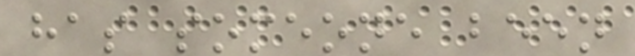has someone been
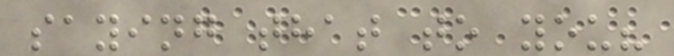saying that to you?
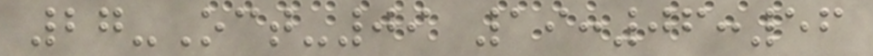27-Oct-09 19:06:56
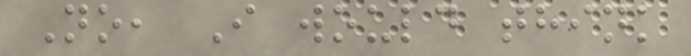No, I would think
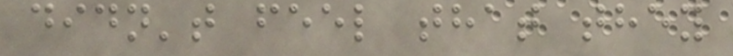didn't feel that they
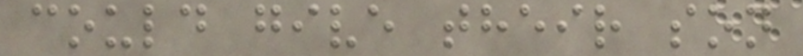could give their son
